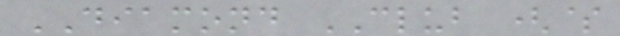DIAMOND CLUB ($
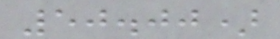50.00)
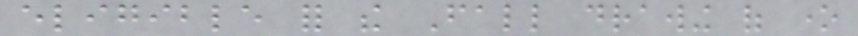eligible for the Fall drawing of one
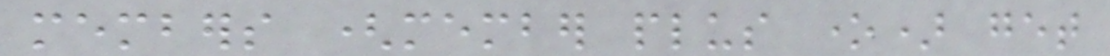members (member plus one) get
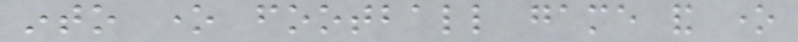into one football game and one
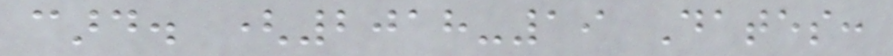card. (2018-19 Dates:
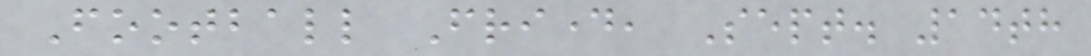Football Friday, Sept. 14th
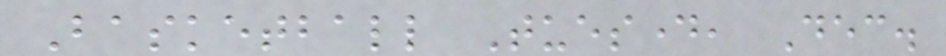Basketball Tuesday, Dec.
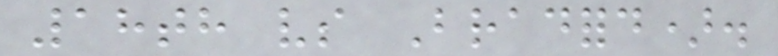18th vs Bradford).
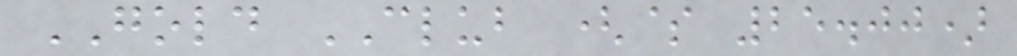GOLD CLUB ($ 25.00)
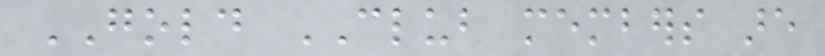GOLD CLUB members are
